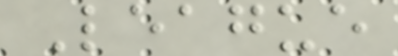League
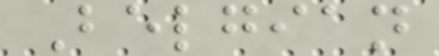Belgian
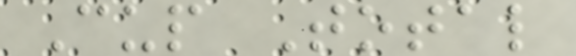Cup Total
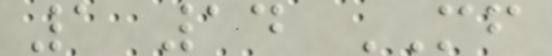1 14 MF
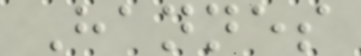Hannes
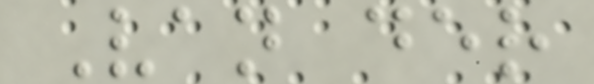Van der
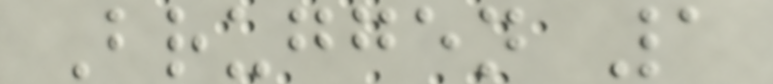Bruggen 1
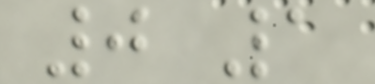0 1
